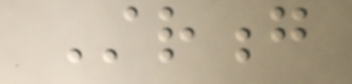Strong
